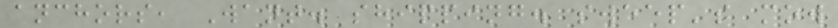anchors, Want. shipping. sweep's mow
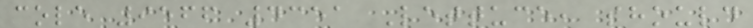cole 9566 4351 Lettuce, should
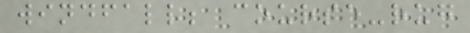windfall; course-rug
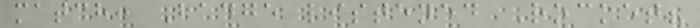match: Badge listened Rocket?
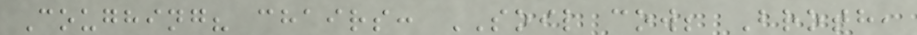Coughing? chairs: SOIL cow; Broth,
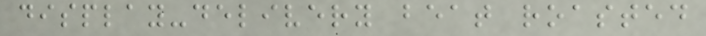display-delivery beat roasted
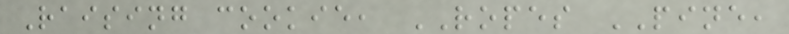Raising cookie, ROPES PINE,
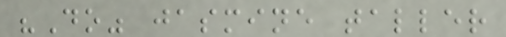"Do" jasmine taller
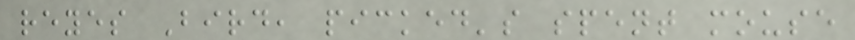reyes Bird, picked's spent mouse
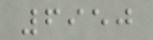6950
